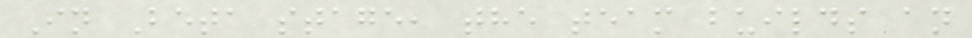In Beta stage, the team builds an
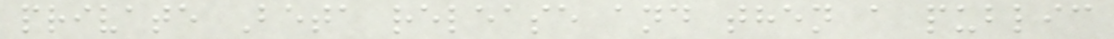private Beta release and then a public
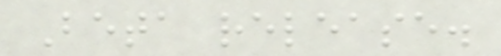Beta release.
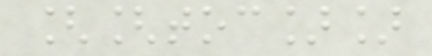[[toc]]
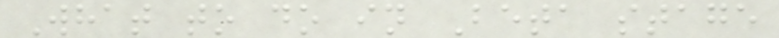What to do in Beta stage
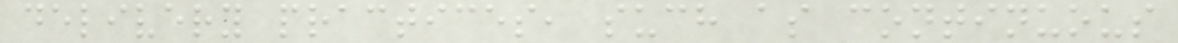delivery practices, such as continuous
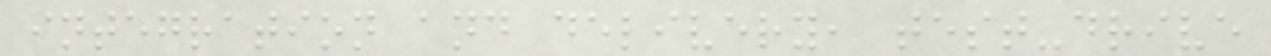integration and delivery, test-drive
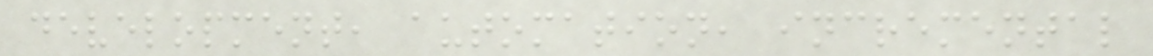development, automation, incremental
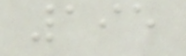195
